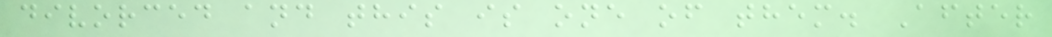divorced and this is one of them. After
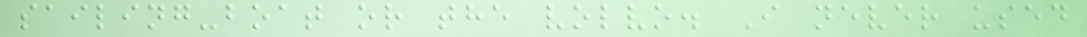sailing-boat or the volvo. I never used
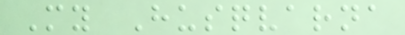My Husqvarna
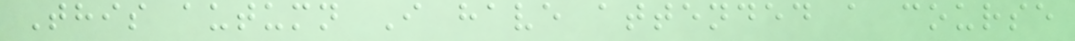This autumn I have attended a course
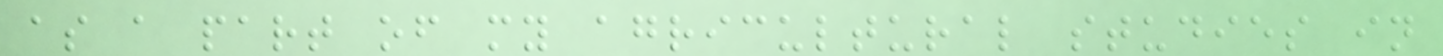as a part of my agricultural studies in
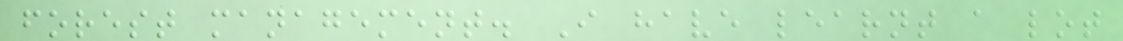forest management. I have learnt a lot
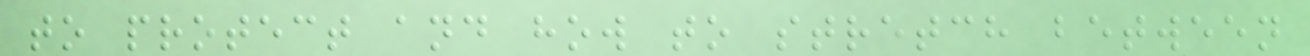to protect and how to stretch between
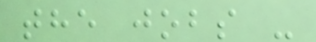the jobs -
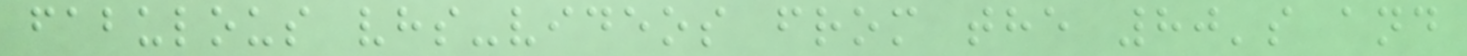fabulous vhs-videos from the 80's and
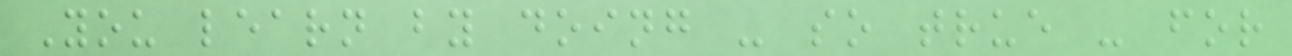You learn by doing - so true - for
